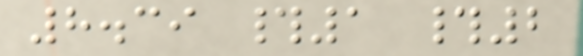8.39 #1 #2
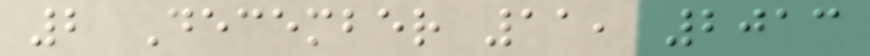2 December 11, 2013
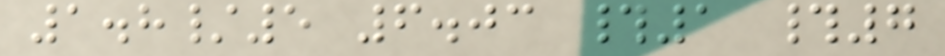1.8/5 6.03 #1 #7
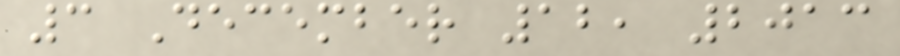3 December 12, 2013
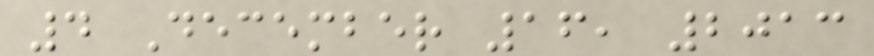4 December 16, 2013
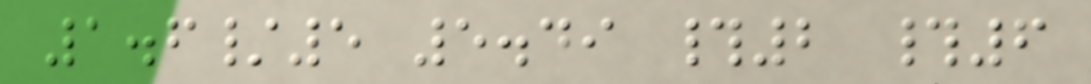1.6/5 5.49 #2 #6
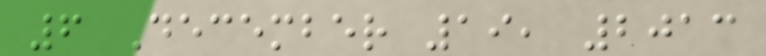6 December 19, 2013
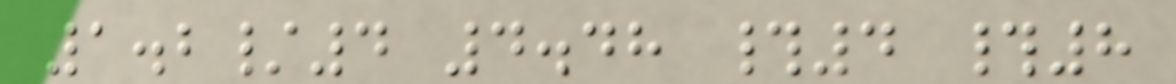1.2/4 4.48 #4 #8
